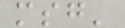msg'
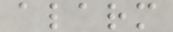alarm
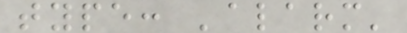type: 'alarm'
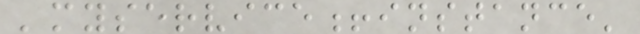'myservice!instance'
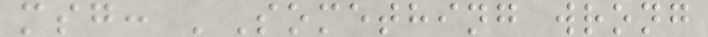msg: 'Something wrong
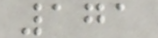171
